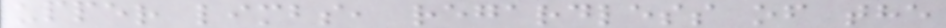upper limbs, regardless of the
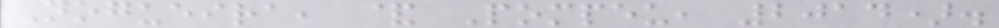Nogueira, & Pompeu, 2014).
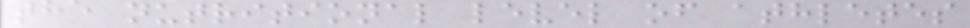the nutritional level of athletes
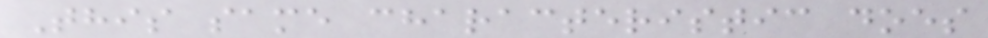This same characteristic does
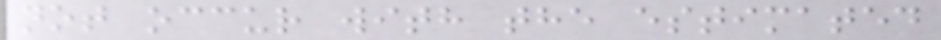not occur with the estimated
